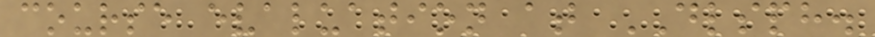course evaluation at DLSPH.
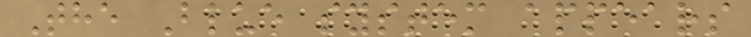The Blue system appears
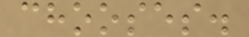chooses.
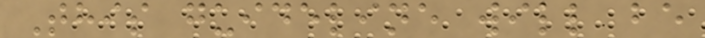This guideline will be
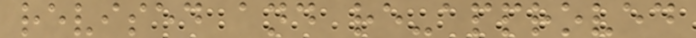revised and re-approved
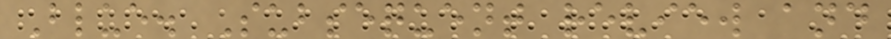Blue. Subsequent review and
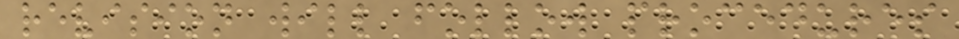revision will follow procedures
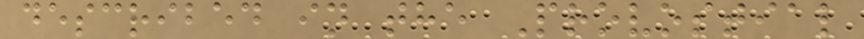described in the Provostial
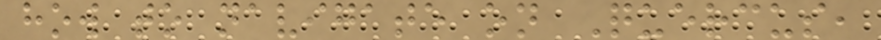how to navigate on Quercus,
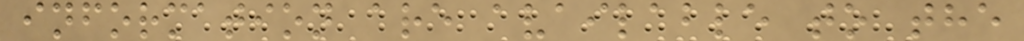information are available to the
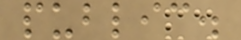public.
